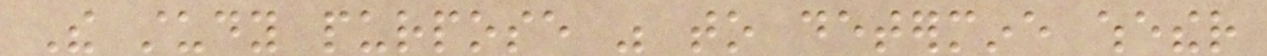The study purpose was to determine whether
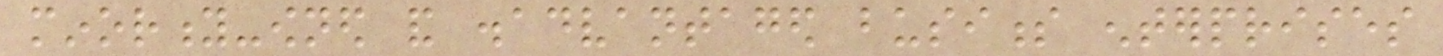minority-owned and disadvantaged business enterprises
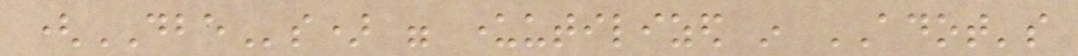(DBEs) were underutilized in ADOT's
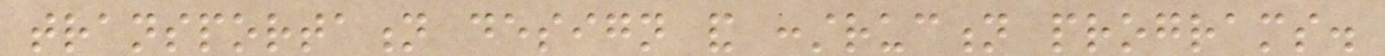transportation design and construction programs.
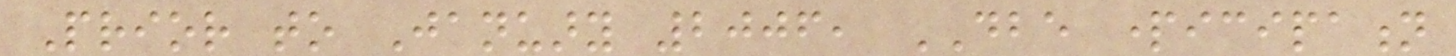Prior to January 2006, DBE participation
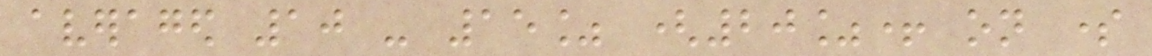averaged 10 - 15% (20%+ on some
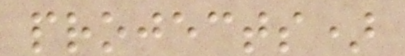projects)
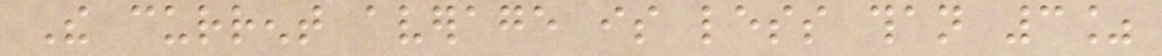The current average is less than 3%
